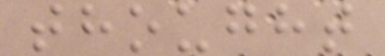thought
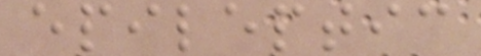epileptic
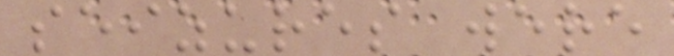seizures were
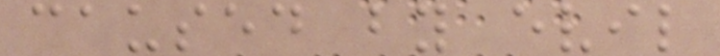caused by evil
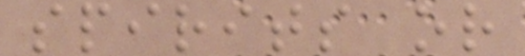spirits or
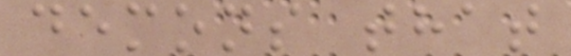demons that
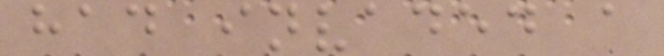had invaded a
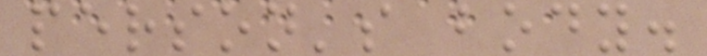person's body.
